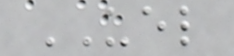UEL
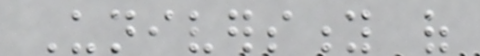University of
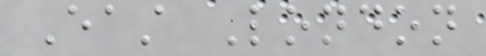East London
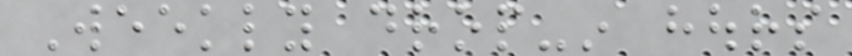Weekly drop-in hours
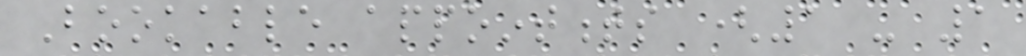Bookable appointments (1 - 1
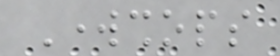Workshops
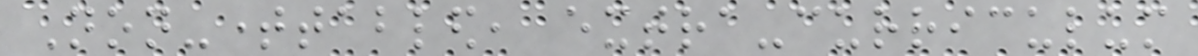Non-timetabled, extra-curriculum
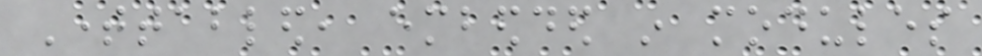Timetabled, embedded in modules
